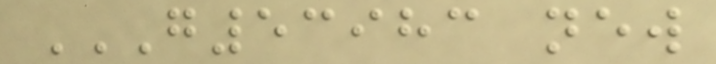G53983 NEW
